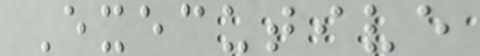Executive
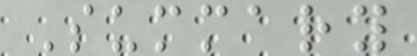Summary
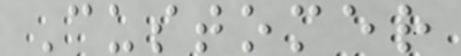Customer
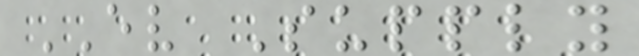EV Supply
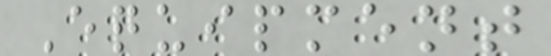Equipment
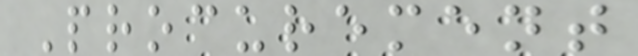Procurement
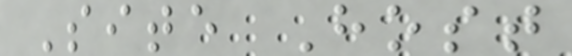Site Host
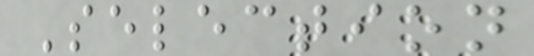Selection
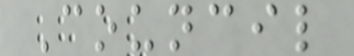Council
